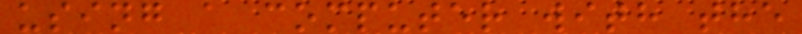using a computer with the
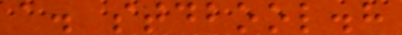a. stdbool.h
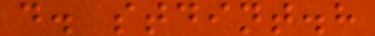d. stdint.h
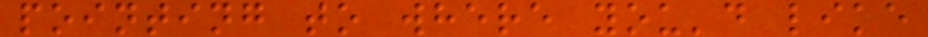pointing to where you'd like
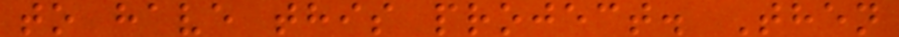to have this project. Then
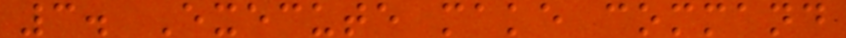3. Execute make command
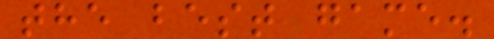the best game.
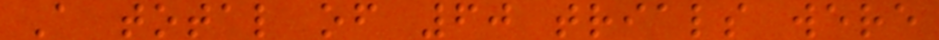A total of 60 trials were
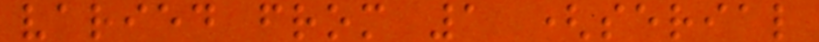varied from 1 (serial
